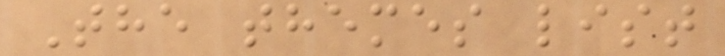The themes list
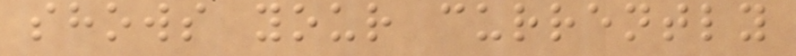shows your currently
